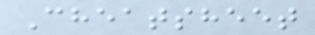Cheatsheet
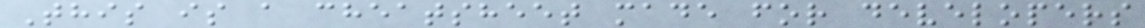This is a cheatsheet made for developers
